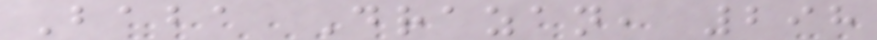Baba Drazan, 298
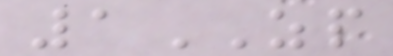1ZP
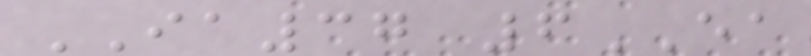IA37 6EA
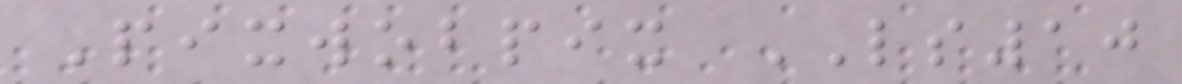Pixwobpix LS10
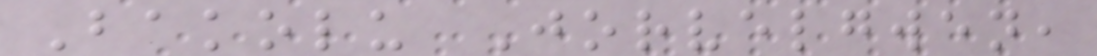Bakolu Jorvelgwen,
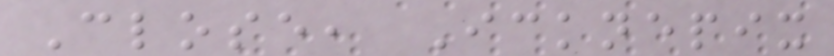Close, Icknepix
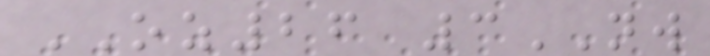OZ26 3NW
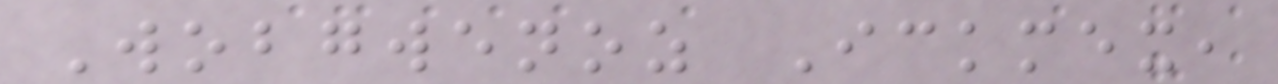Wobgwenoz Ickmex,
